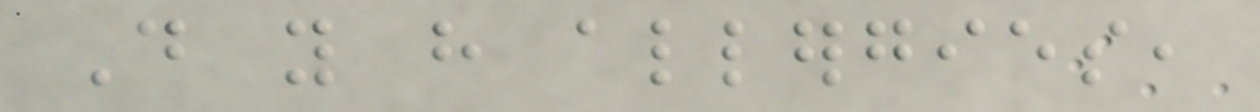Do you have allergies,
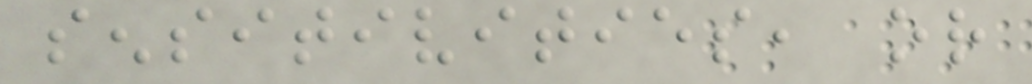sensitivities, or
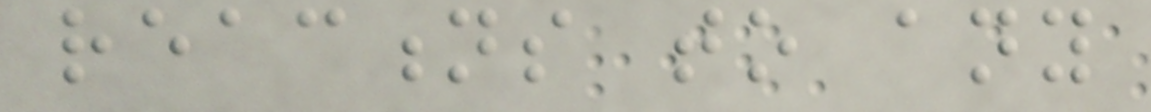reactions to any
